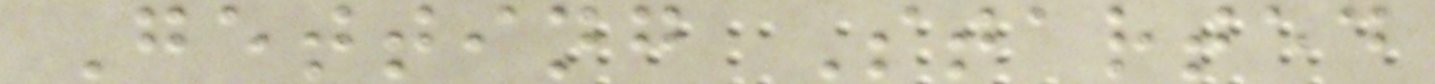Getting Started
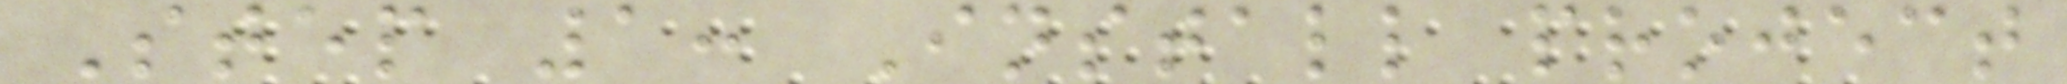Step 1: Install project
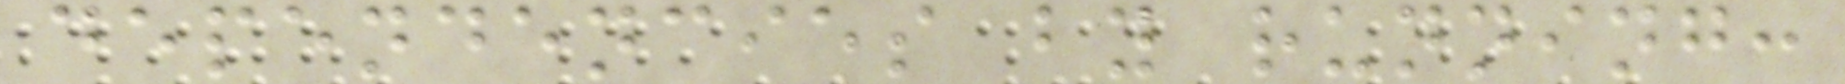dependencies by running:
